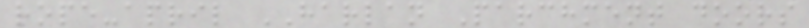rope-april HARLAN Parchment doors
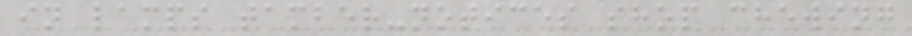in lamps tamber-notices shop chewing
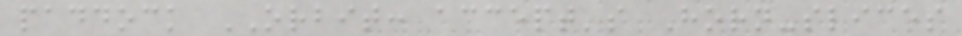paddock ORBIT: accept's Horn-slices
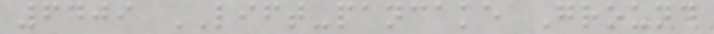6409 LIFT-pancake Ground
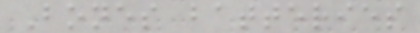Bones batteries
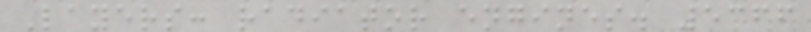Layers: radiator engines. 5366
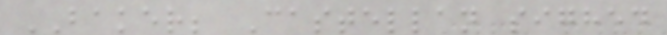BAKER; Castellan sighed
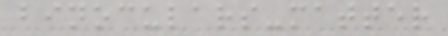binoculars-matter
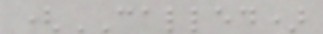(CALLED)
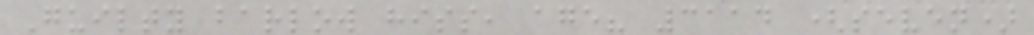Guilty barlow hiss, age? 3114 (seven)
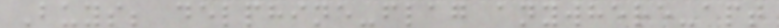Buys; delphine-flag anywhere-apt
